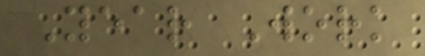Year Work
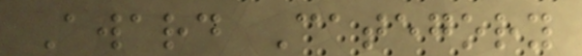Award Category
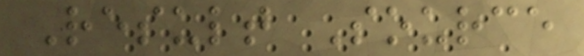Result Source
